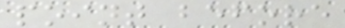point before
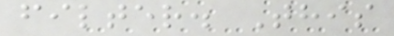filter. This
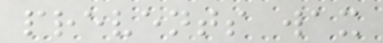prevents wax
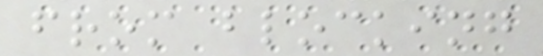from blocking
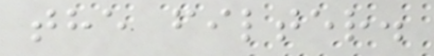the filter.
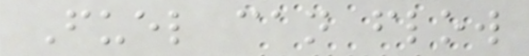Fuel can flow
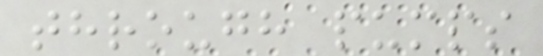through pumps
